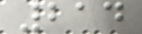214
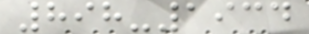898-1934
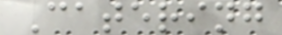Catering
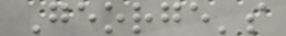George's
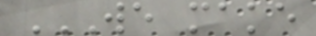WE MAKE
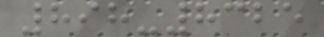898-8325
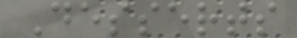Desserts
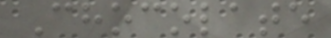Chocolate
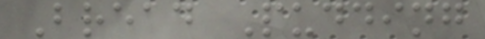Bread Pudding
